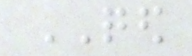QED
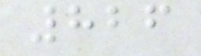826
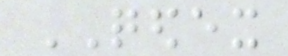QEDEX
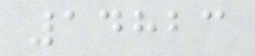14823
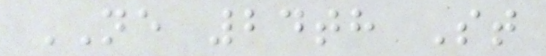NE 24th St
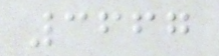3667
